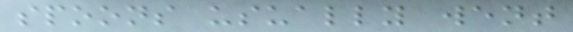spoons usually went
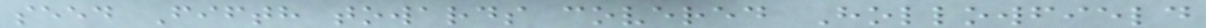seed Fifth towards covered Hollowfield
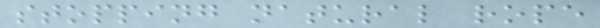stopping natural rope
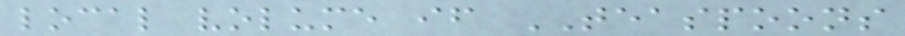local volume if TEASPOONS
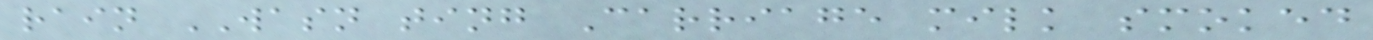rain WASN ting Carriage milk smoked
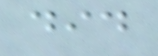did
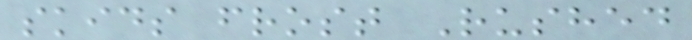skids frost Rushed
